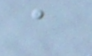a
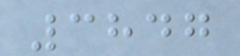3847
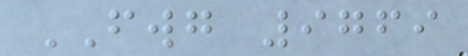FWG 9769
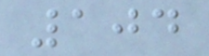104
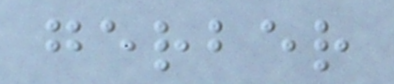gerber
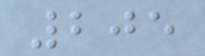205
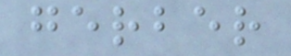gerber
